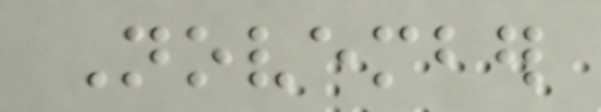November
